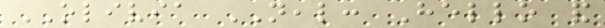OLIVIA NEAL: Hello and
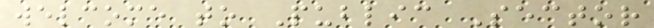welcome to Public Sector
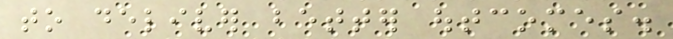to deliver better outcomes.
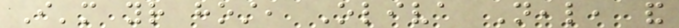I'm your host, Oliva Neal, and
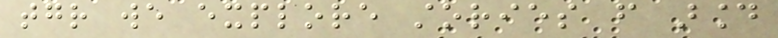together we explore stories from around
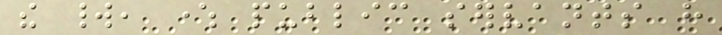the world, where public servants have
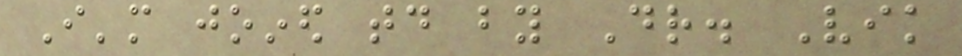I'm joined today by Dr. Vik
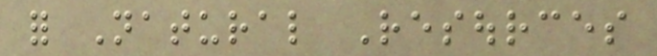for Natural Resources
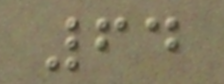64
